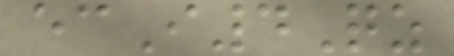ecI4Qz
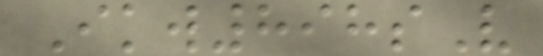Ikw898sV
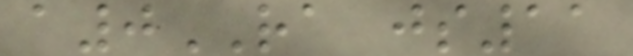a0RA js11
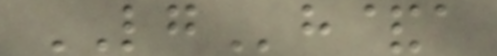LGh&a
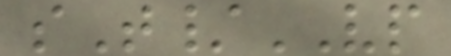sT/VP
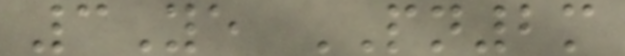3Ye PN2m
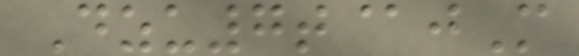Dzu7t@jM
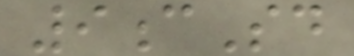9cSd
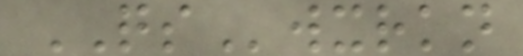QSwxrkn
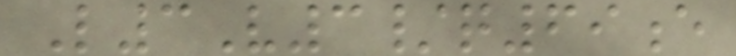L3V3/q69e
